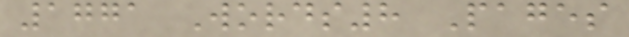1771 Words8 Pages
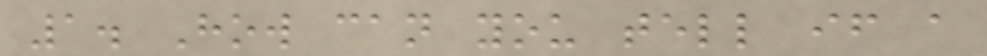1. How can you tell if a
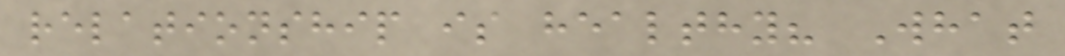relationship is healthy? What
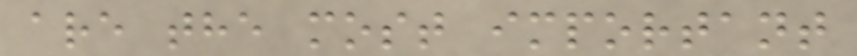are the most important
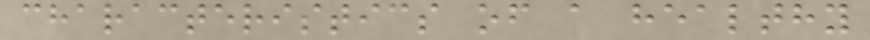characteristics of a healthy
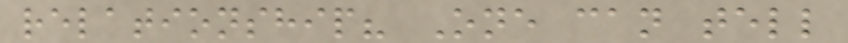relationship? One can tell
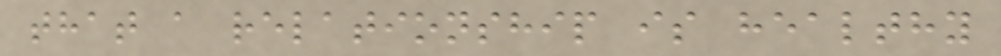that a relationship is healthy
